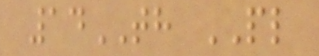14TH PL
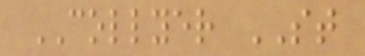COLLYER ST
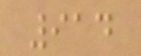914
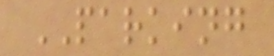PARKING
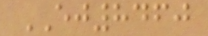EJ8460
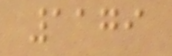1179
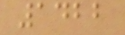1422
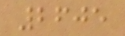2605
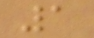1
